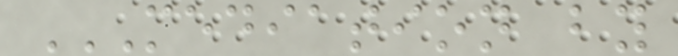MEDIATION BY
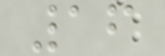16
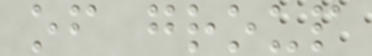of group
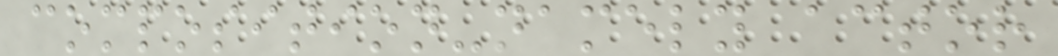composition-namely actor
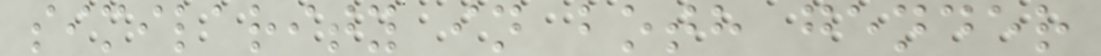similarity in both gender
